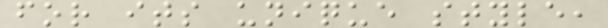for its unique style,
